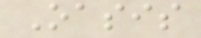Oasis
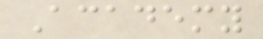Academy
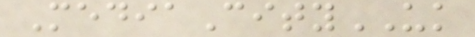MediaCityUK
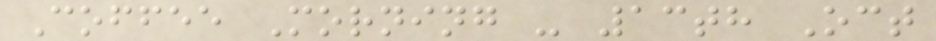Coffee Morning - 13th Oct
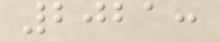2021:
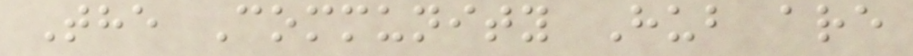The Community Hub are
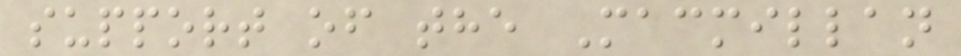support of the Macmillan
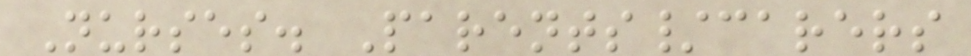Nurses. Parents/carers
